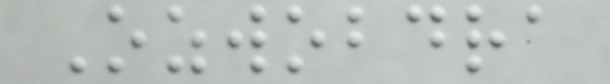Ozwobdra
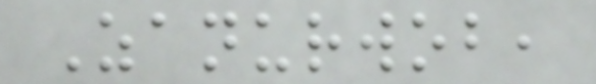Zanurwob,
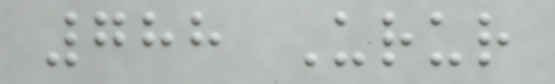788 Urur
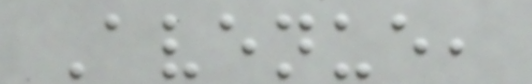Avenue,
